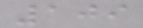109
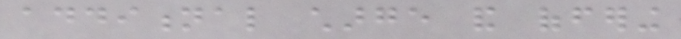additional charge and offering
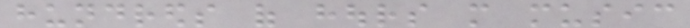hundreds of hours more music
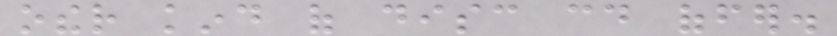other kind of disc could offer.
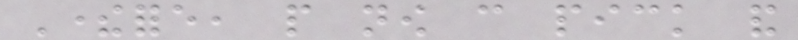Therefore, people now can pick and
